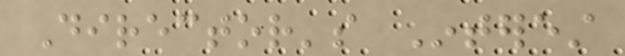Director's Interest
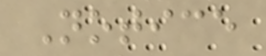Notice
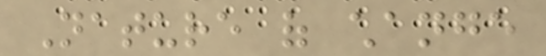Nature of change
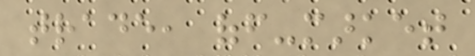trade, off-market
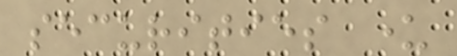securities under
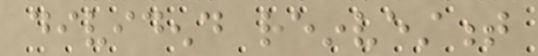dividend reinvestment
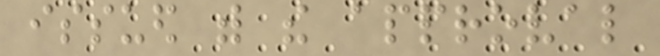issued with the approval
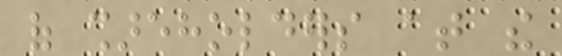of shareholders at the
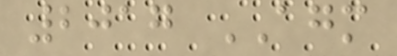2017 AGM
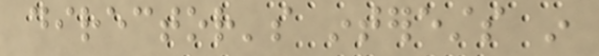director's interests in
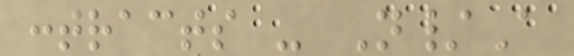contracts - N/A
